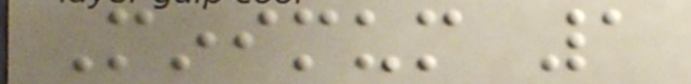Minimum 1
